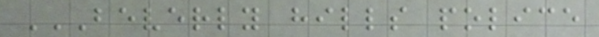BEVERLY HILLS POLICE
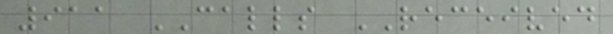911 CALLS RECEIVED
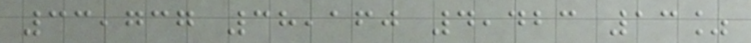33,737 38,160 4,423 13%
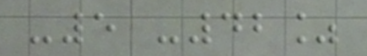-5 -42%
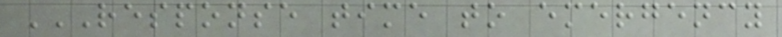RESPONSE TIME TO EMERGENCY
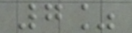7%
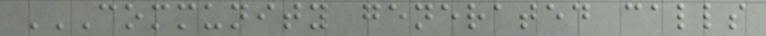COMMUNITY GENERATED CALLS
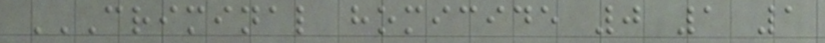CRIMINAL HOMICIDE 0 1 1
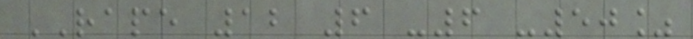RAPE 12 6 -6 -50%
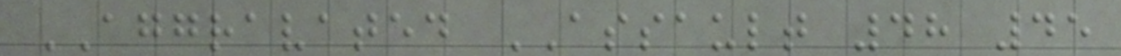AGGRAVATED ASSAULT 48 45
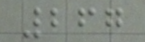267
